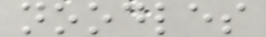noodles
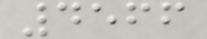4566
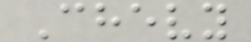Chevy
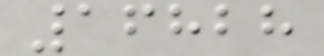16828
